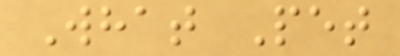What Pet
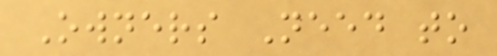Owners Need to
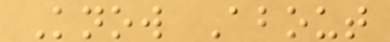Know About
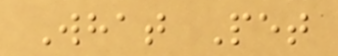What Pet
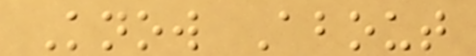Know About
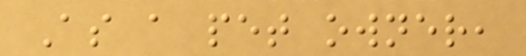As a pet owner,
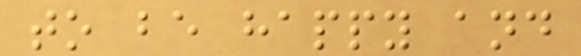to be happy and
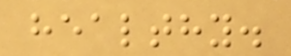healthy.
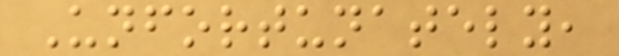Unfortunately,
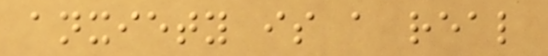anxiety is a real
